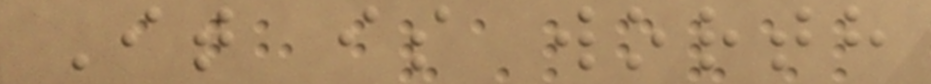It is worth
